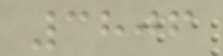3806
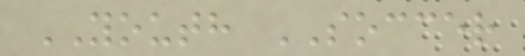YOUTH SOCCER
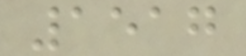1517
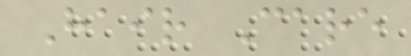Hair Care
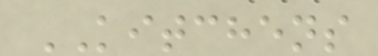KITCHENS
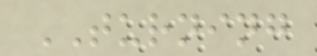TURNING
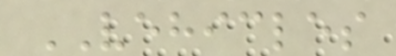VEHICLES
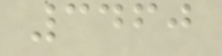3460
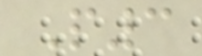P3
